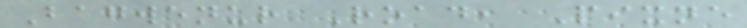Bagwenur Road, Pixne
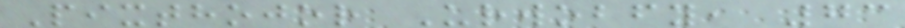Pixthojor Urwobfy, 73
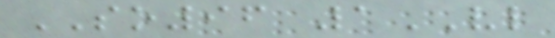SO96 1VL
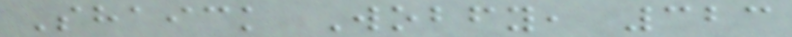Shaick Wobfy, 323
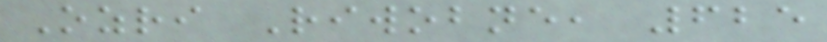Ozri Riwobne, 625
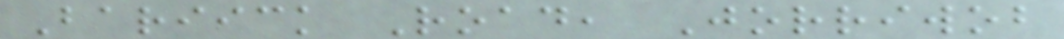Bariick Road, Jorriwob
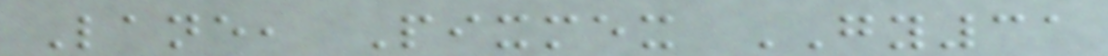Lane, Pixmex GY31
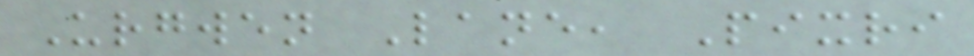Urgwen Lane, Pixri
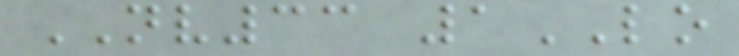NV33 1LO
